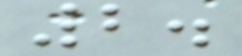2.
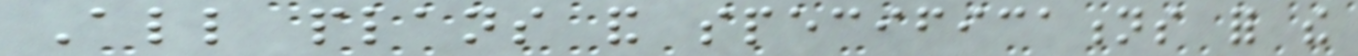All plans and specifications for the
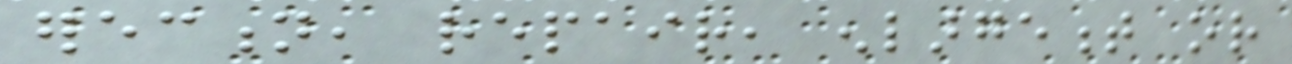erection, repair, enlargement or
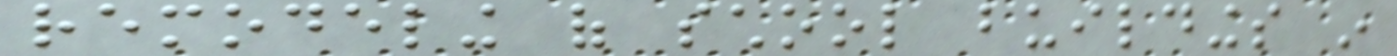remodeling of school buildings in
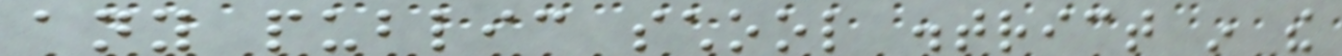any public school district in the
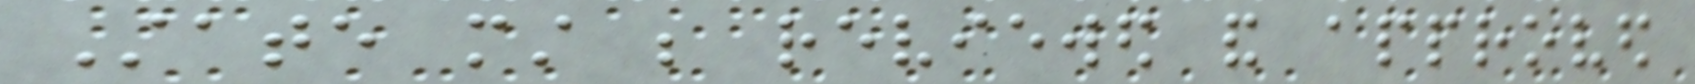State must be reviewed and approved
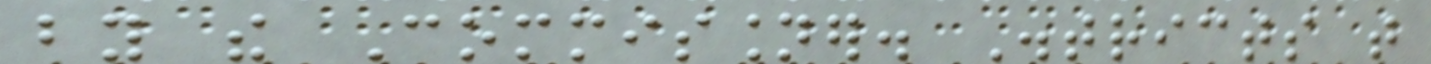by the Commissioner. Districts that
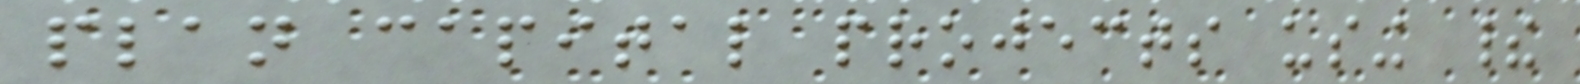plan capital projects using their
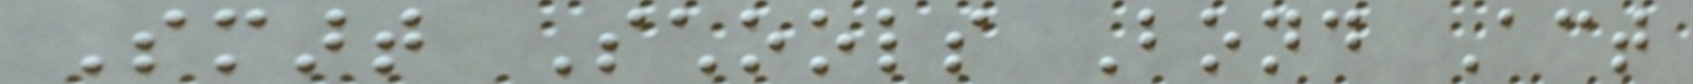Smart Schools Bond Act
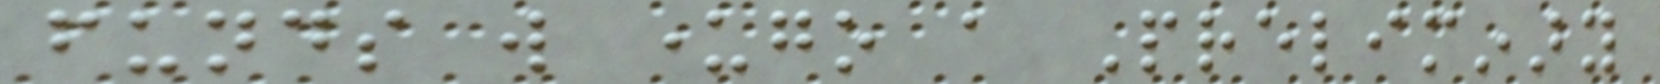funds will undergo a Preliminary
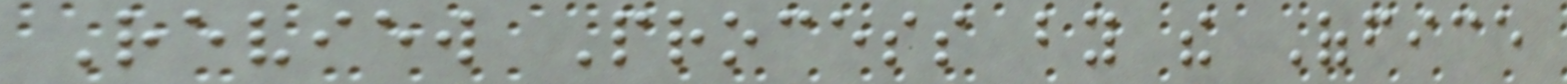Review Process by the Office
